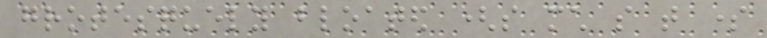grotesquely bloated (so much so that some
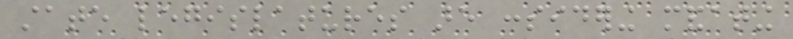state legislatures are considering mandating
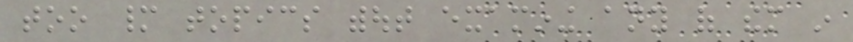too many topics without examining any of them in
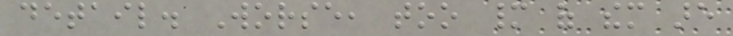detail. Worse, too many of them are
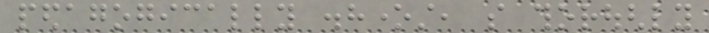pedagogically dishonest, so thoroughly
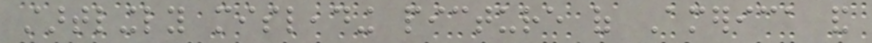startlingly misleading picture of America and
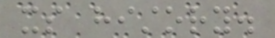its history.
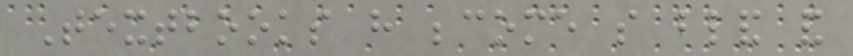Textbooks have become so bland and
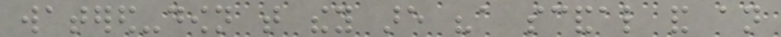watered-down that they are "a scandal and an
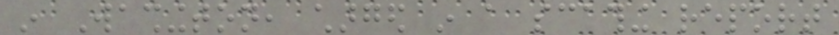in Washington, charged in a scathing report
